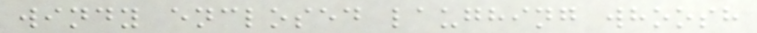windy enclosed laughing whoosh
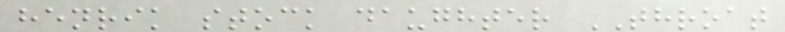henrik stock daughter THROAT
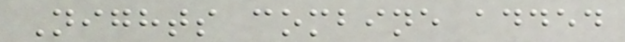Nights combine added
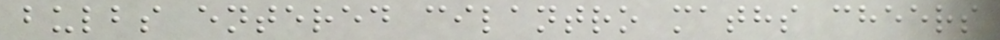bulbs entered cilantro maths cheers
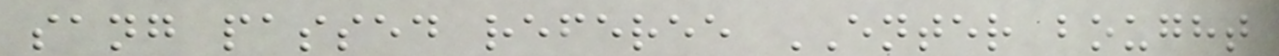sang passed referee ENTER bought
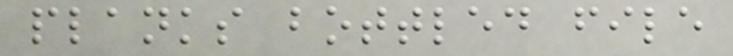planks bottled file
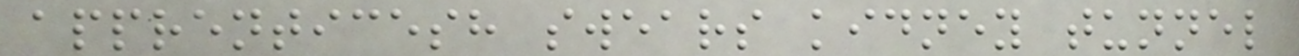apprenticesh swears kidney tunnel
